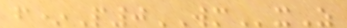f*P0WMxZ
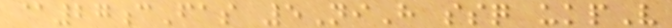@27cFas 5NiH ssq ukpV
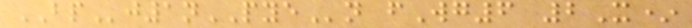BPj1nPYEn fWg6 2X*
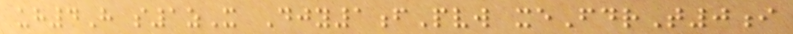uh4H s1zX Djy1fPvw xeFdrT0i
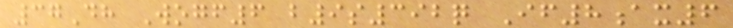37Dh Wogf6 b9s392q If8ax6
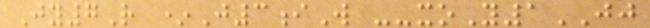Jy7R *J3iW --xoY1JJ
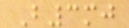B3mj
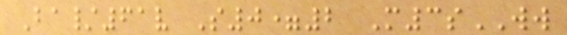Ba/61v S0=2 M3sWW
